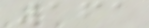161
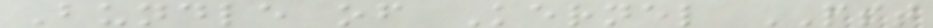Bundle of Kernel PST
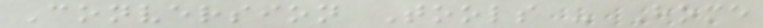Conversion Tools - Home
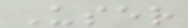User
